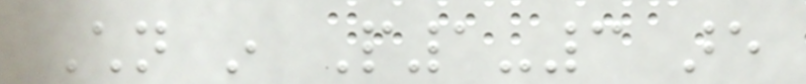Children in P1-3 are
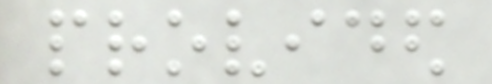provided
